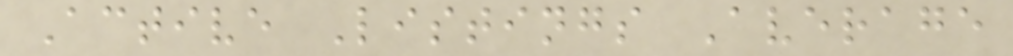Active Listings Average
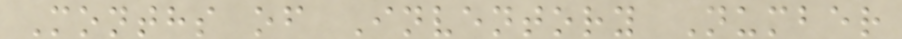Months of Inventory Number
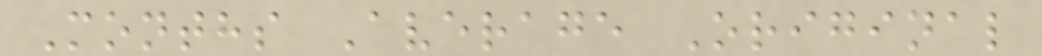Months Average Original
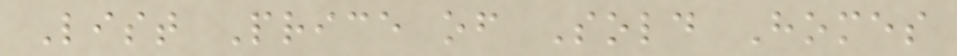List Price of Sold Homes
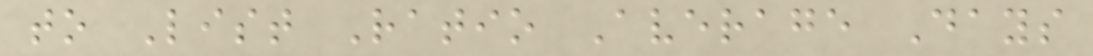to List Ratio Average Days
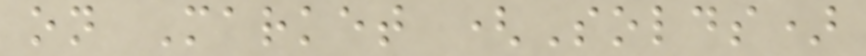on Market (Solds)
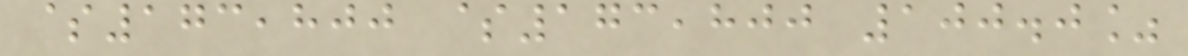$173,800 $173,800 100.0%
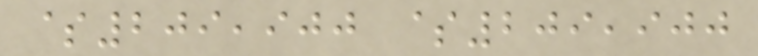$209,900 $209,900
